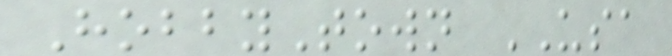HobbyTown USA
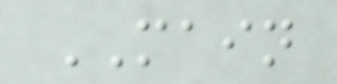MAIN
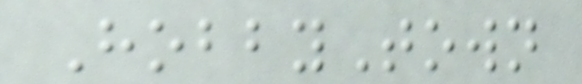HobbyTown
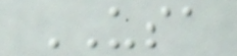USA
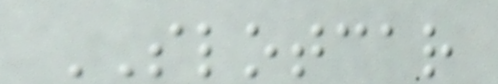SLOTCAR
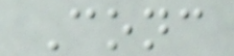Conc
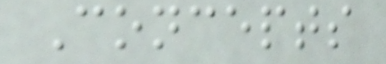Concepts
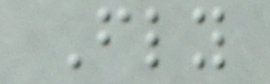Fly
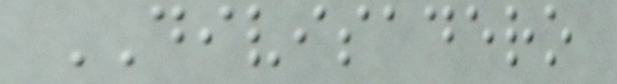DIVISADERO
